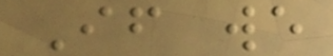If we
